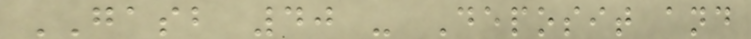GASB 40 - Deposit and
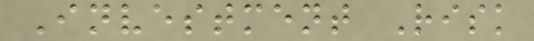Investment Risk
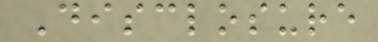Disclosure
